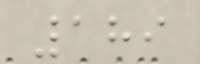189
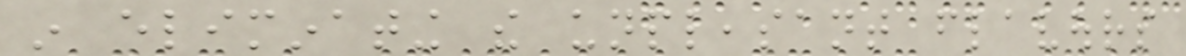in eliminating the unpleasant flavours
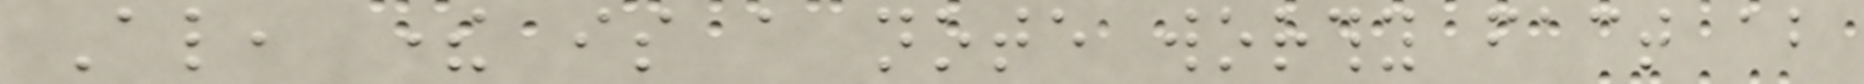Also, there is a note worthy fact about
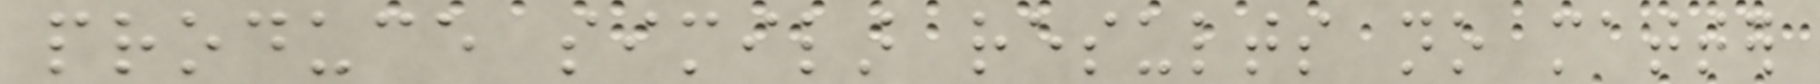produce similar results no matter
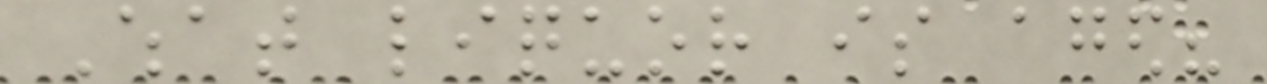What liquor is aged?
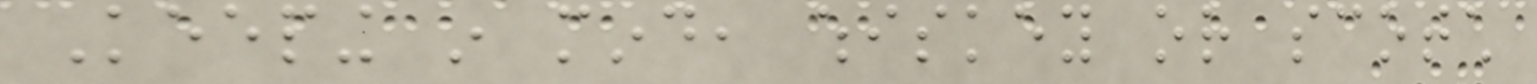Keeping in mind, whiskey or scotch
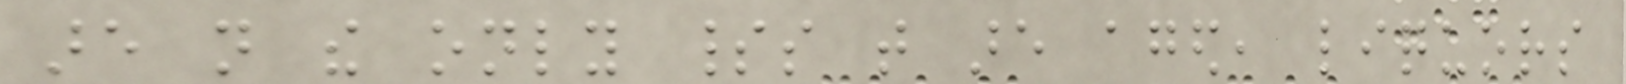are not the only spirits that are aged, liquors
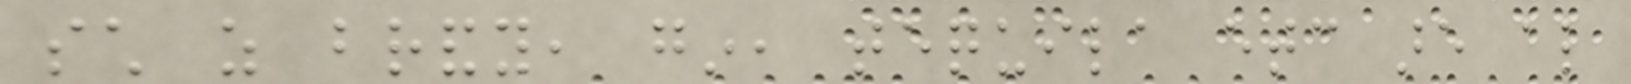such as brandy, gin, tequila etc are also
